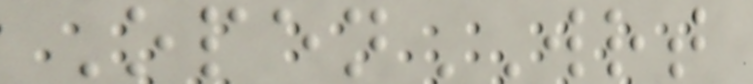OpenWRT
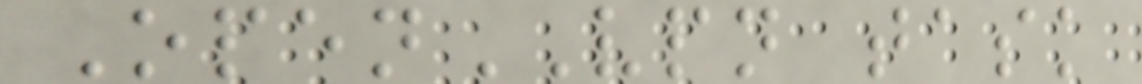OpenVPN task
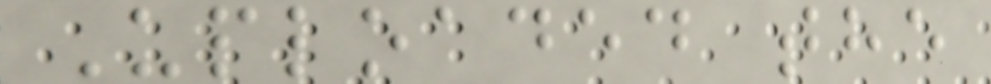Uploaded the
